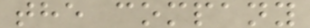the company
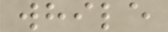while
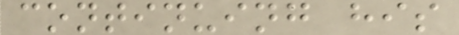continuing his
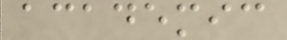academic
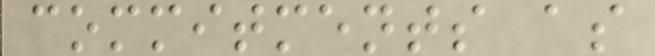commitments as
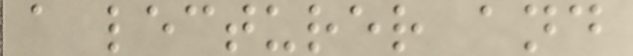a lecturer and
